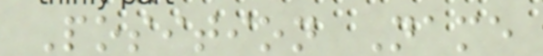Position Name
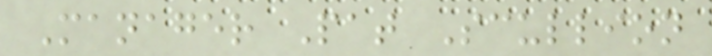Manager Pat Scullion
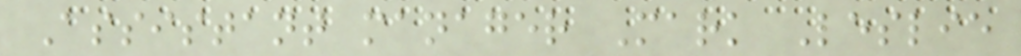Assistant manager Mark Leslie
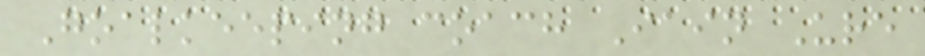Goalkeeping coach Iain Ure
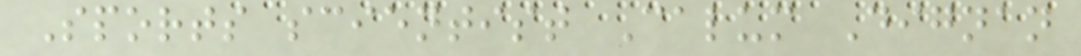Sports scientist Calum Dignan
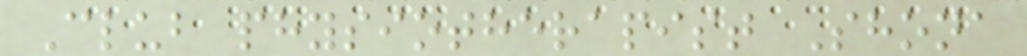Club physiotherapist Shona
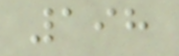198
